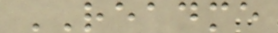README
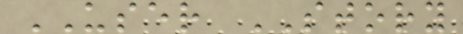USER STORY
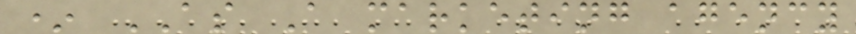* AS A marketing agency
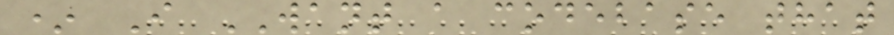* I WANT a codebase that
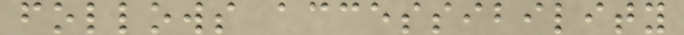follows accessibility
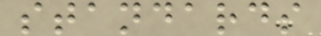standards
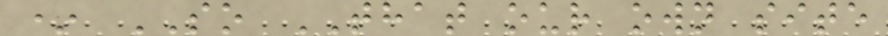* SO THAT our own site
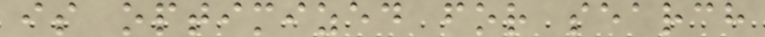is optimized for search
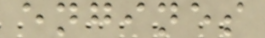engines
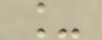_
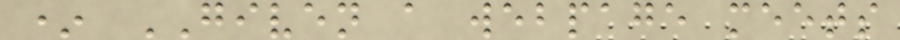* GIVEN a webpage meets
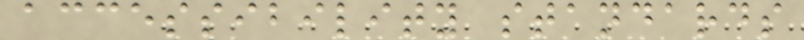accessibility standards
